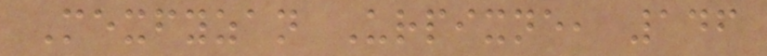Mexfyzan Urpixne, 146
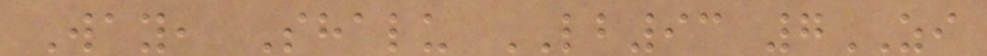Way, Shalu LB93 7ZI
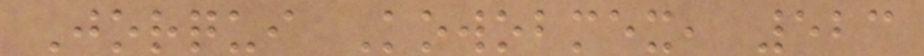Jorqui Kowobmex, 523
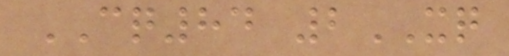CQ84 2XQ
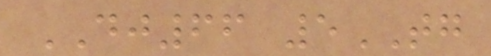DJ66 5TG
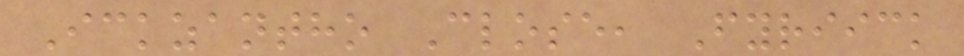Ickzantho Close, Fyriick
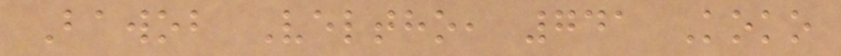Bawob Veltho, 741 Koko
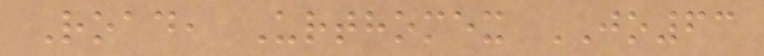Road, Urthomex JO63
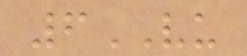6VU
